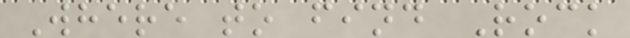Where to find Rock
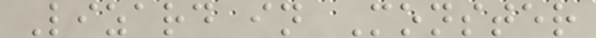Lizard in Monster
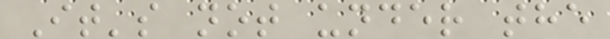It's not under the
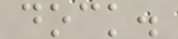dock.
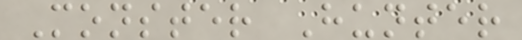Monster Hunter
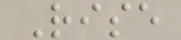Rise
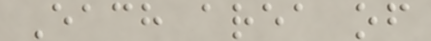Each area of
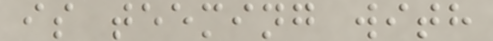is teeming with
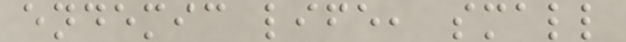endemic life, small
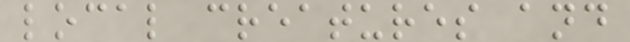local creatures and
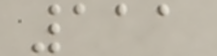111
